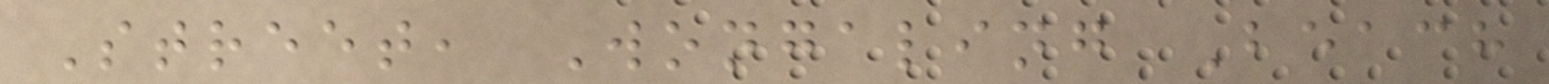Street, Wongaling Beach
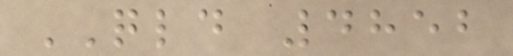QLD 4852
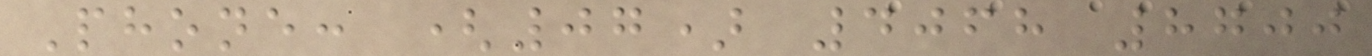Phone: (07) 4068 8700
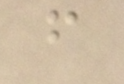f
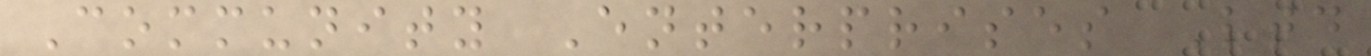Community Enterprises Ltd
